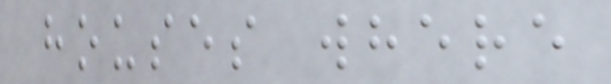houses where
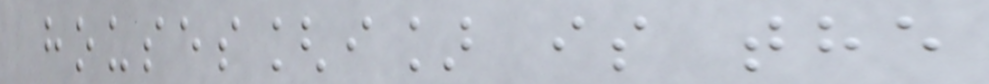houses[i] is the
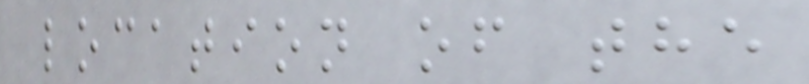location of the
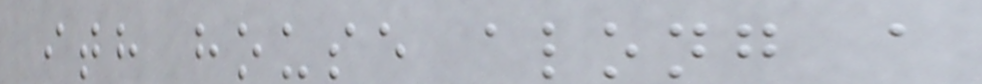ith house along a
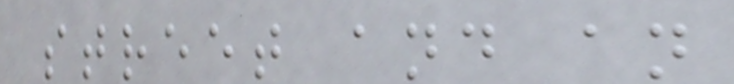street and an
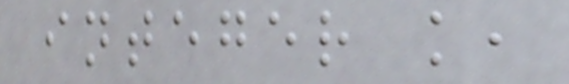integer k,
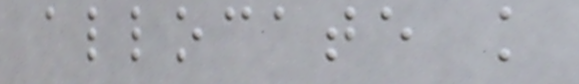allocate k
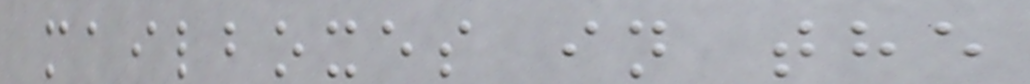mailboxes in the
